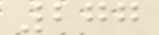277
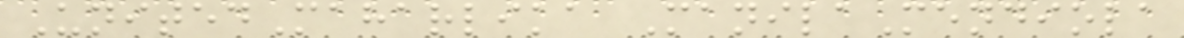UnitedMaharlika ManilaMendiola
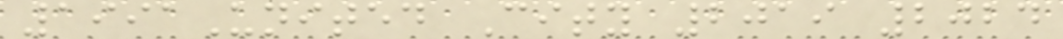1991United City 2019 2024
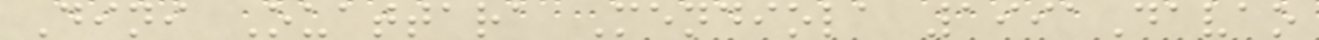Dini Ouattara Mendiola 1991Davao
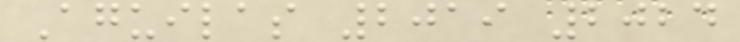Aguilas 2019 2024
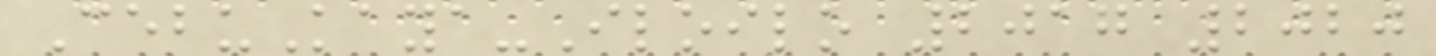CebuKaya-Iloilo 2017 2020
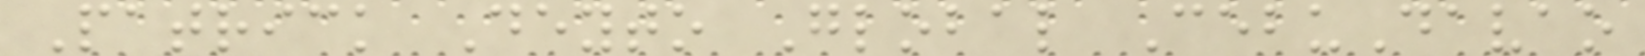Patrick Deyto Global CebuDavao
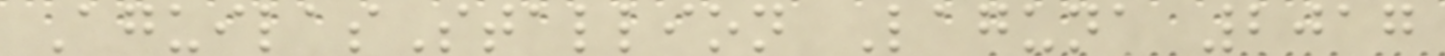AguilasStallion Laguna 2017
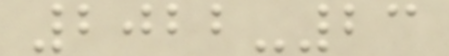2022-23
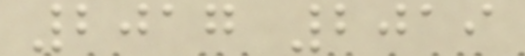2017 2019
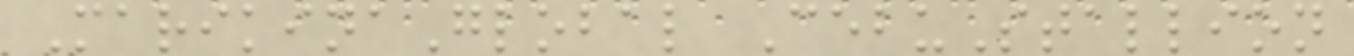MarikinaGlobal CebuStallion
